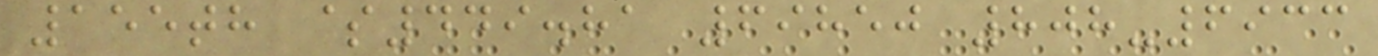155th $449.81 69850 808-6933
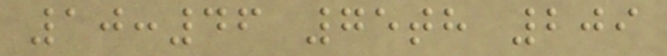10:46 75th 209
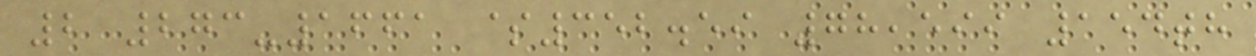2 273-1661 $352.59 78,599 154th
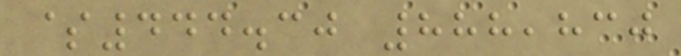$444.30 888,830
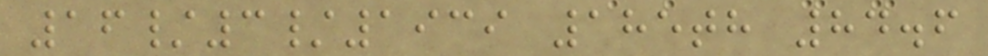16/3/1939 185th 84.6
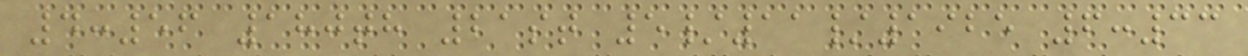4:56 180th 21st 5/11/1925 6:33
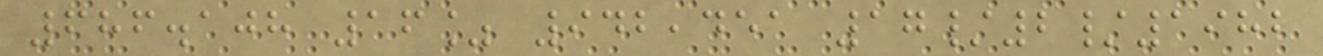686.108 16% 942,451 17/2/1982
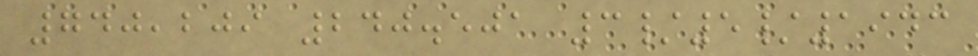740,209 240.501 3/5/1943
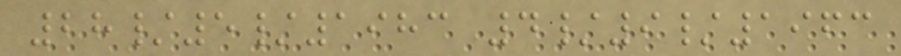28/5/1983 4/9/1963
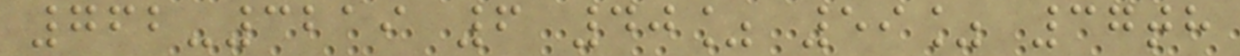762-3219 6 40% 59% 37th
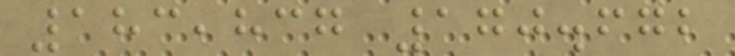183,837 170.672
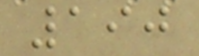190
